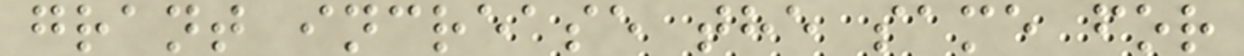grant increase the same for
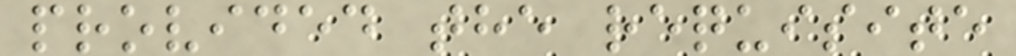provided the requisite
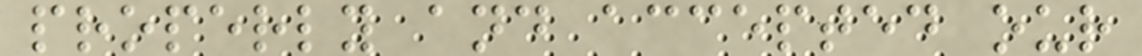properly and accepted our
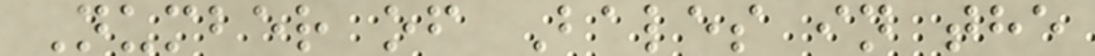Number of Bales in the
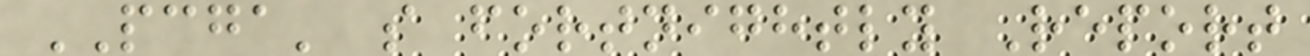PCGA' s fortnightly Report
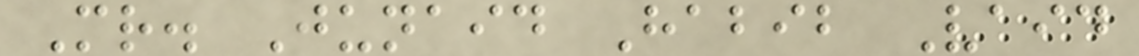Mr. Junaid Habib Vaid
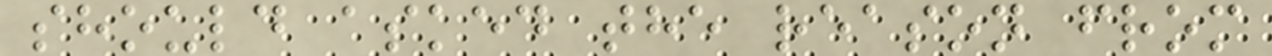should asked the reason from
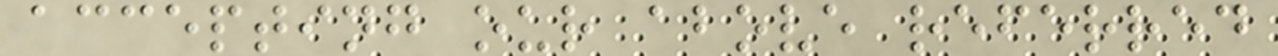accepting our above referred
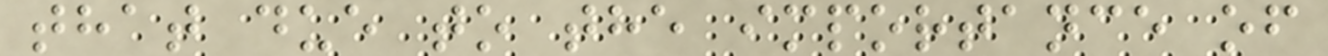that due to the importance of
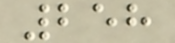258
